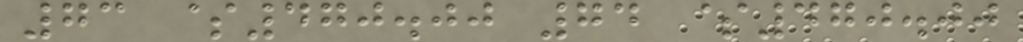73 $470.00 74 $470.00
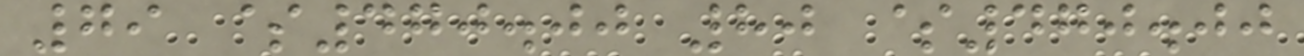79 $470.00 80 $470.00
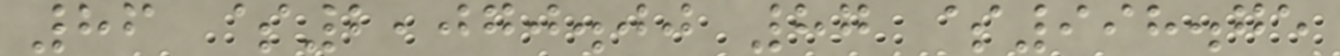86 $2,070.00 87 $998.75
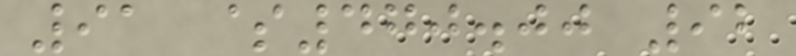91 $470.00 92
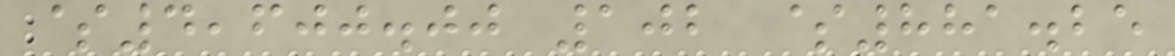$4,600.00 102 $881.25
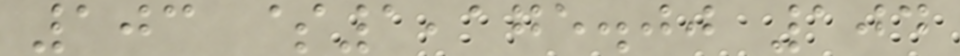103 $1,175.00 104
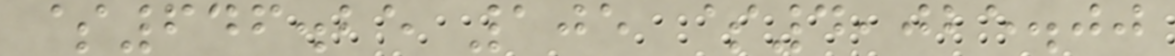$646.25 105 $4,025.00
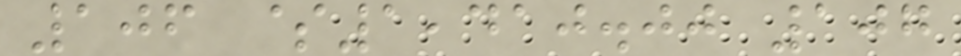106 $1,410.00 107
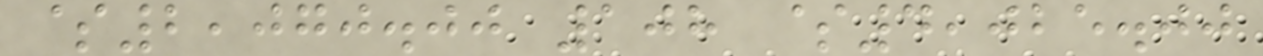$2,070.00 108 $4,025.00
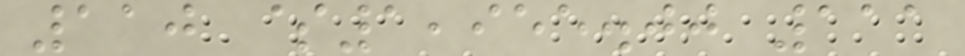110 $1,955.00 111
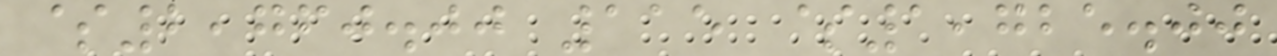$2,760.00 115 $1,725.00
